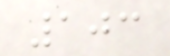103
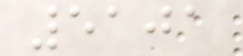5101
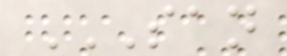SAN
